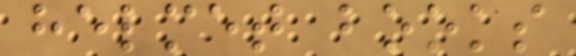helmet books
